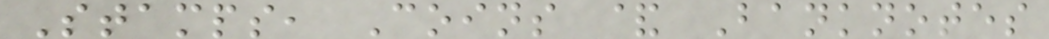Stamps, Coins & Banknotes
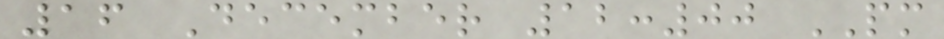16 December 12:00 PM
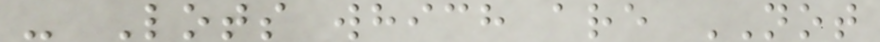- Lots which are NOT
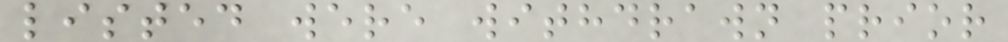listed were withdrawn prior
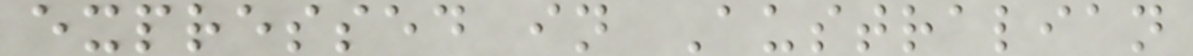expressed in Australian
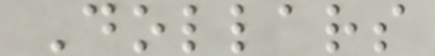Dollars
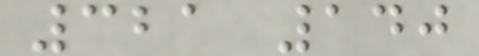321 140
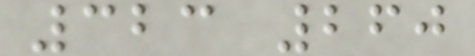323 260
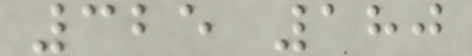325 180
